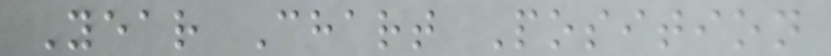Year Chart Position
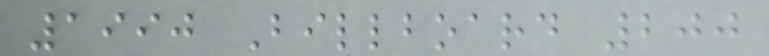1990 Billboard 200
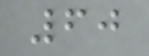60
